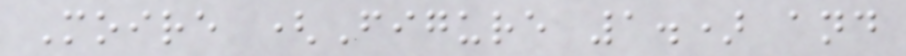Moire (Figure 1.) and
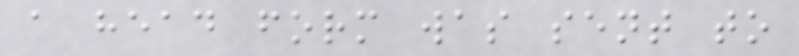a head form was sent to
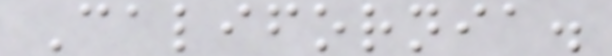California.
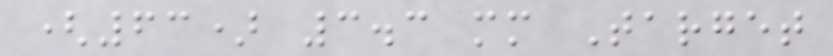(63) 3.3 mm Target
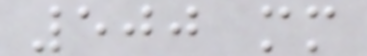500 mm
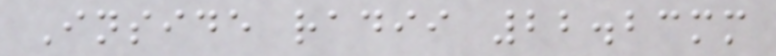Inside radii 22.23mm
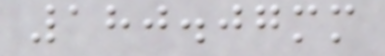180.07mm
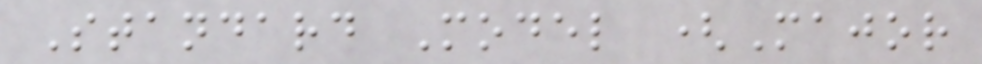Standard Model (Major
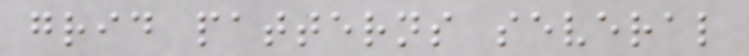grid patterns several
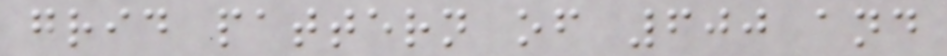grid pattern of 600 and
